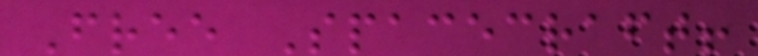Free Spacecraft!
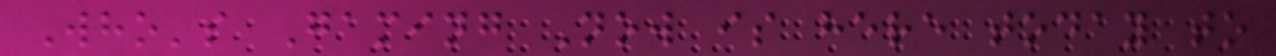Who's Gaming Now is here today to
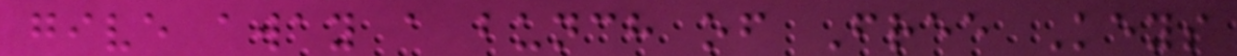give away a bunch of Free Keys
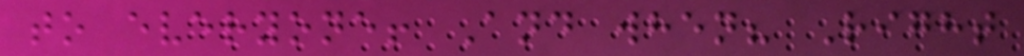to everyone! And when? Right
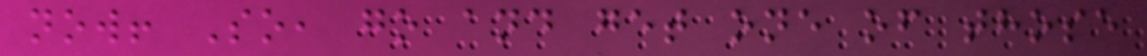now! So, go and get one of those
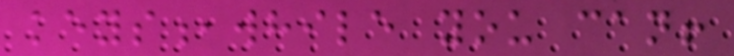keys,while you can!
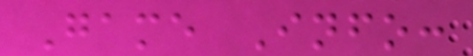Game Info:
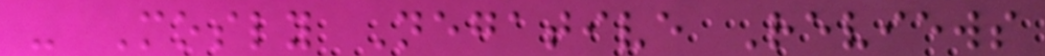- Mosly Negative Reviews
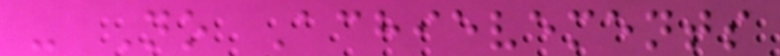- No Achievements
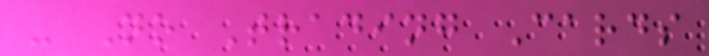- No Trading Cards
